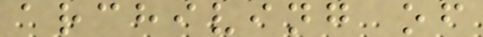archiving of
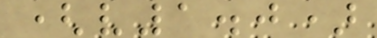(v1.0)
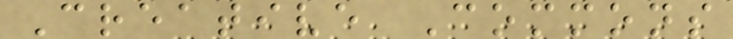Creative Commons
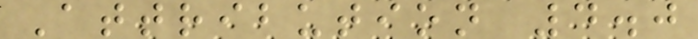Attribution 4.0
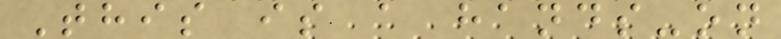This is a hands-on
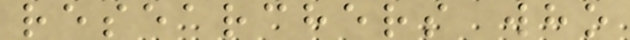researchers who
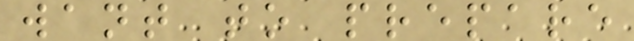want to prepare
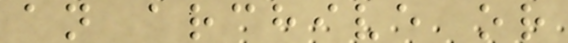an archive or
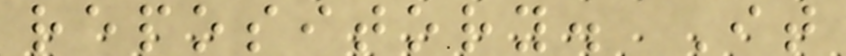repository. It
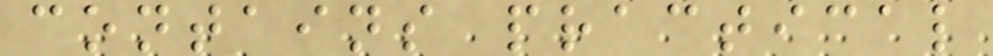contains practical
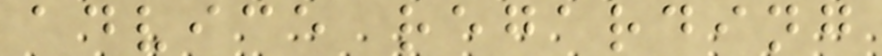advice regarding
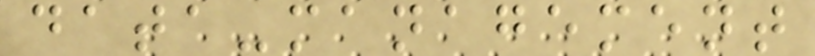data-management
